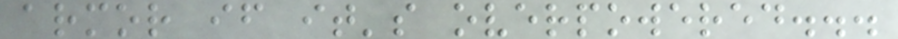armor if it's overpowered...
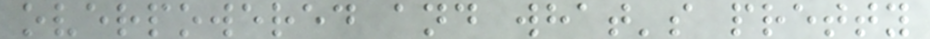overpowered and what's pretty
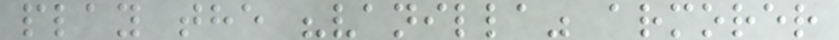play the "vanilla" armorer
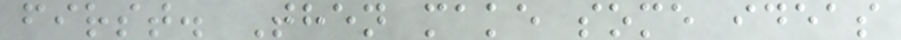first. Then make some ideas
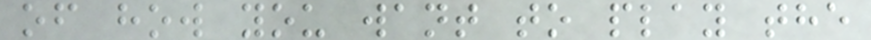of how you want to play the
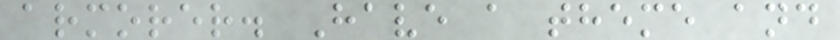armorer. Have a theme and
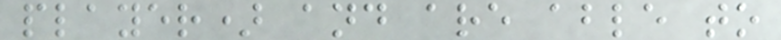player) and are able to
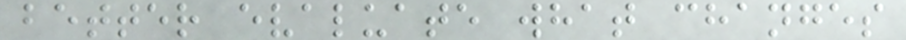better evaluate what changes
